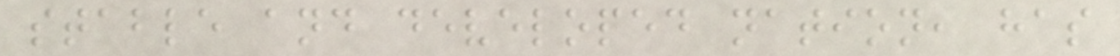stable and developed nation, has
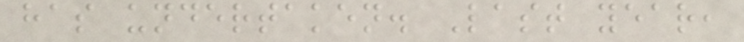has undertaken. Last year,
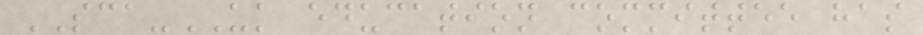SCA-UK education committee has
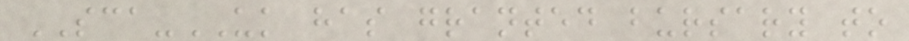SCA-UK has granted bursary to
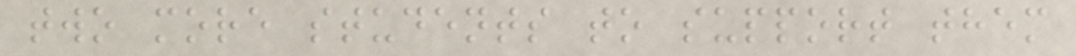two more students to support them
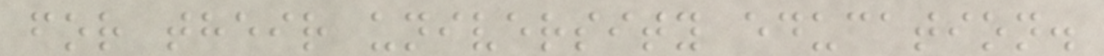for their university education.
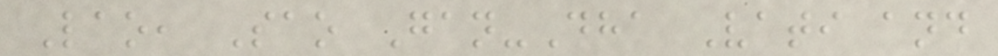Lao, Sao Gan-Dha Vati and
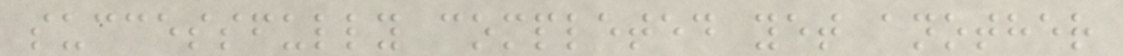successfully completed yet another
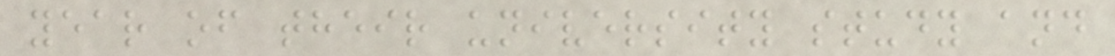year of their university study and
